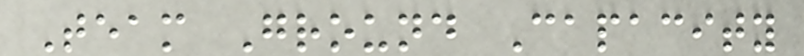Team Ground Capacity
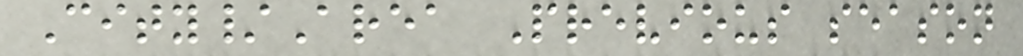City/Area Previous season
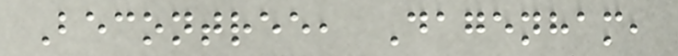Becontree, Dagenham,
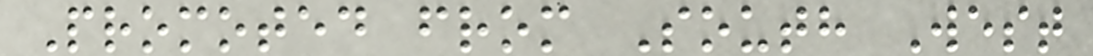Promoted from South West
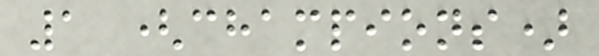1 (champions)
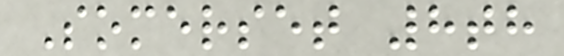Somerset 8th
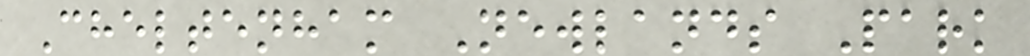Cheltenham Newlands Park
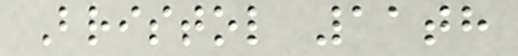Bristol 11th
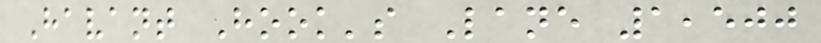Havant Hook's Lane 1,500
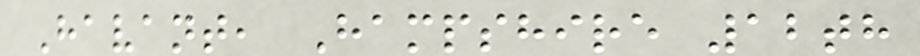Havant, Hampshire 12th
